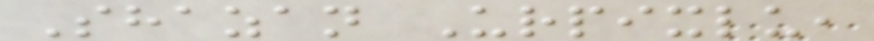Shazan Urpixlu,
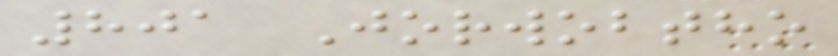801 Jorwobtho
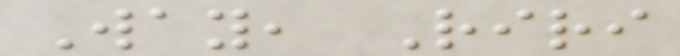Way, Riri
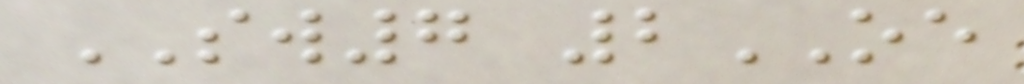SW7 2OE
